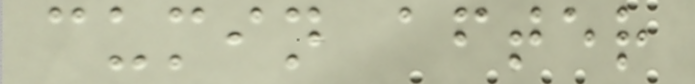cumin after
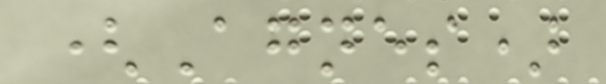(Agnes)
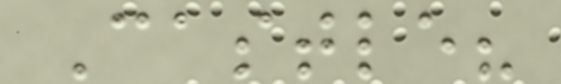Castle?
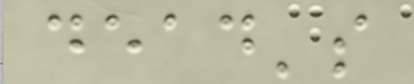dead's
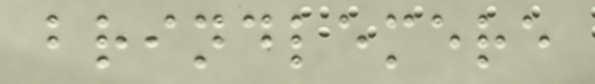brindlemere
